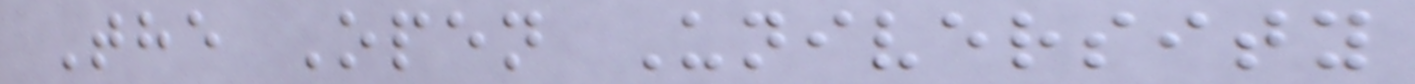The Open University
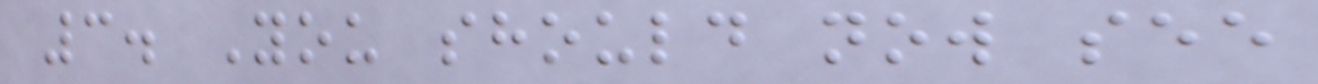3. You should now see
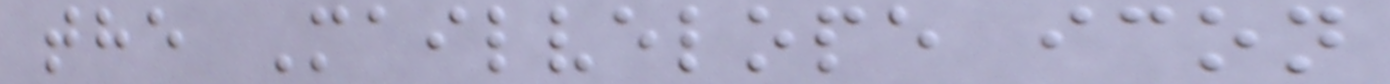the Mailvelope icon
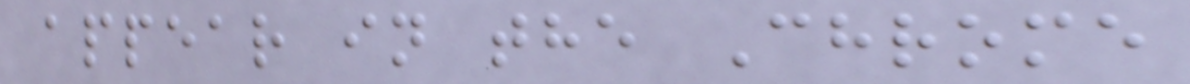appear in the Chrome
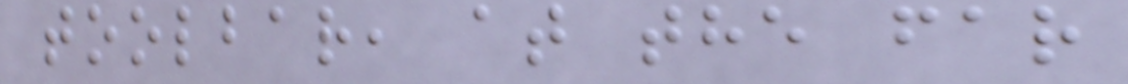toolbar, at the far
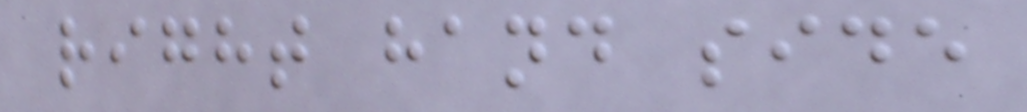right hand side
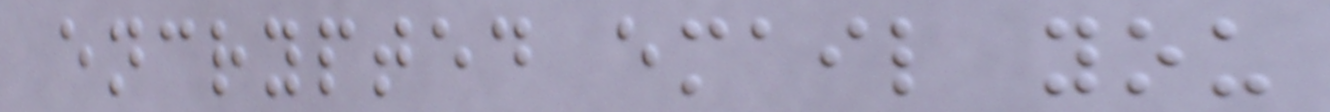encrypted email you
